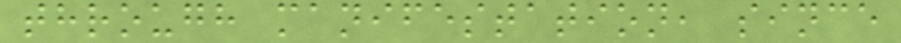through manifestation, since
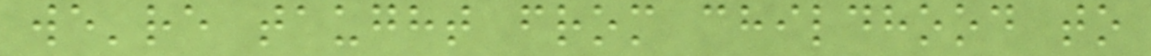we're taught from childhood to
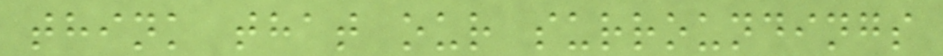think that our surroundings
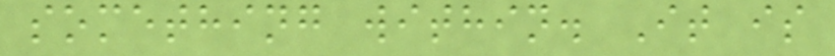something within. It is
